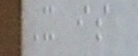It is
